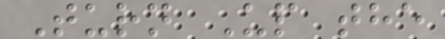Turn Up the
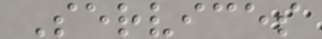Services
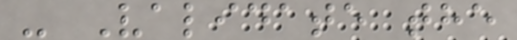- Validate the
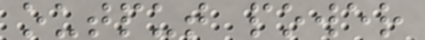output power
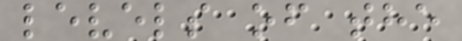levels of the
